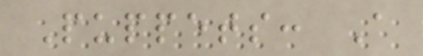Puppets: A
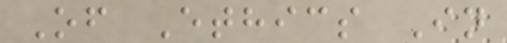Of Ethics In
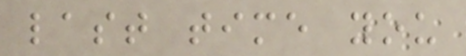last time you
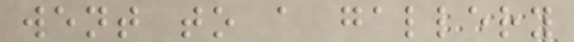went to a gallery
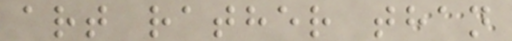art rather than
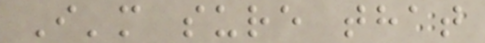I'm sure that
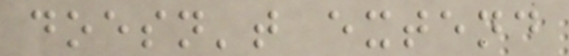doesn't extend
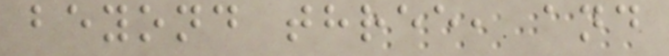beyond three, and
